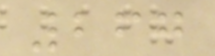267
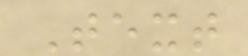Text
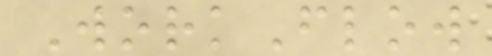WorkFlow
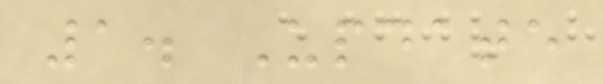1. Update
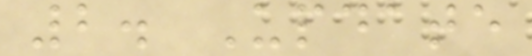2. Update
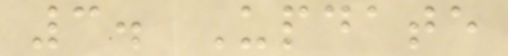3. Update
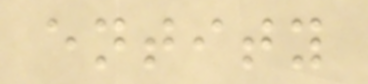entity
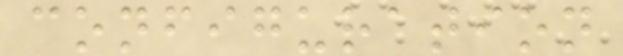configuration
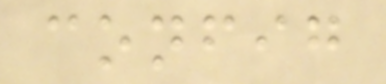config
